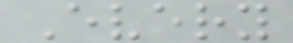Every
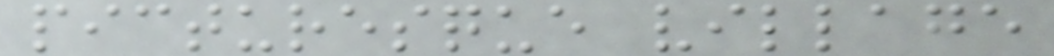picturesque village
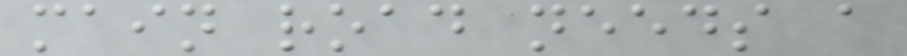main road needs a
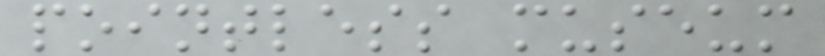pointless museum
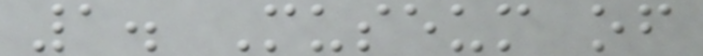1. Museum of
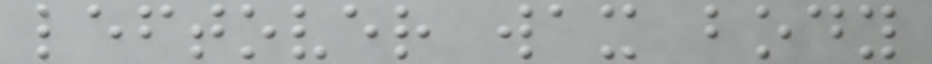leftover wax body
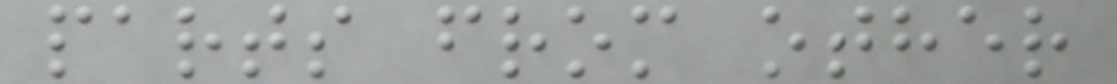parts from other
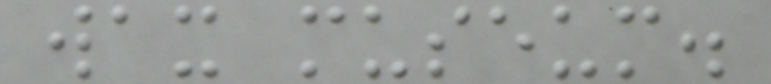wax museum.
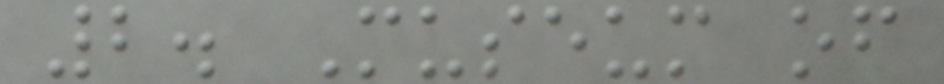2. Museum of
